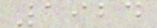1924
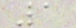1
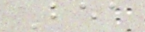Bea
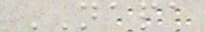NAPA
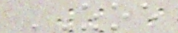ZOE
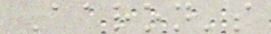Aaron's
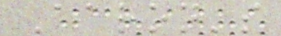Aaron's
